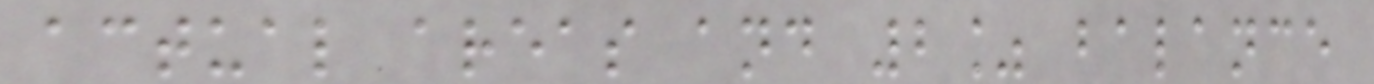actual areas and 2% balance
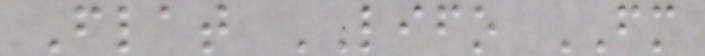Flat LIFO FM
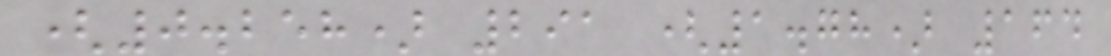(0.258) 291 (1.78) 164
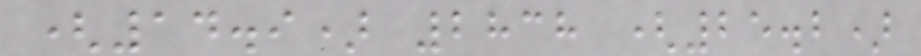(14.9) 2838 (25.2)
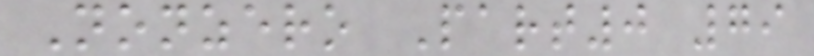Nonzero Part0 79
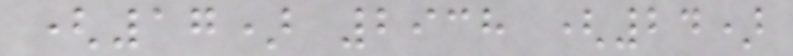(17) 2938 (24)
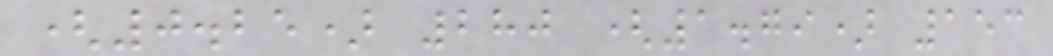(0.25) 280 (1.79) 153
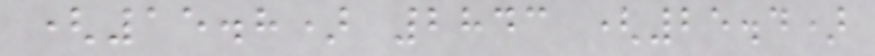(15.8) 2843 (25.4)
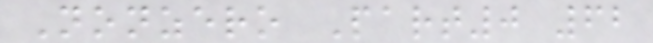Nonzero Part0 62
